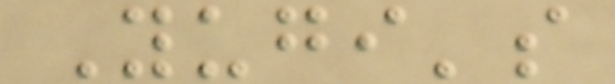Yugi's
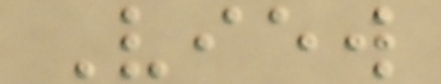View
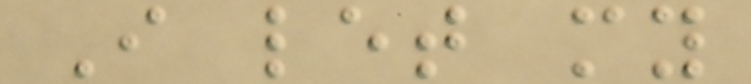I let my
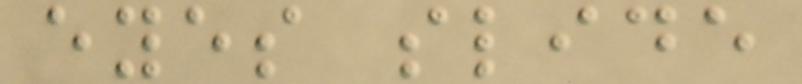eyes slide
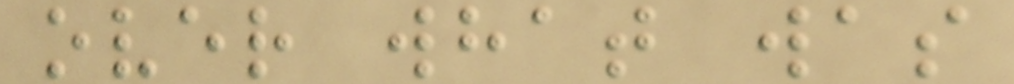over what was
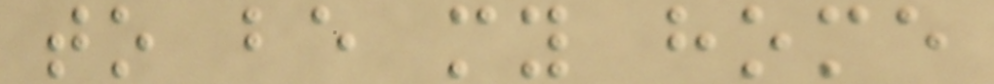to be my home
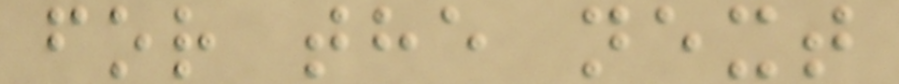for the next
